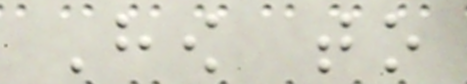How to
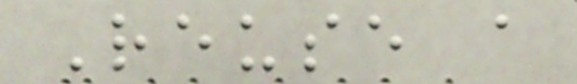Reuse a
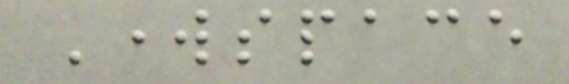Workspace
